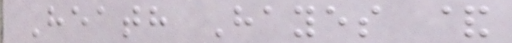Heath Hayes &
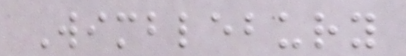Wimblebury
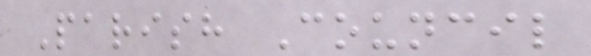Parish Council
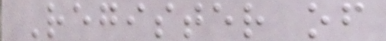Register of
